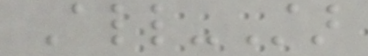All-Star
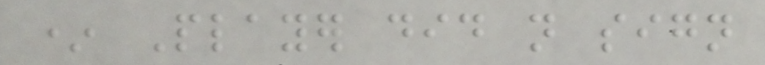* Player did not sign
